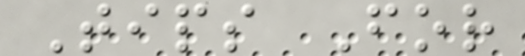Tips For
